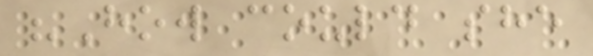"How could she
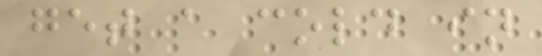get a cold in
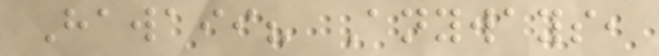Hawaii? Anyways,
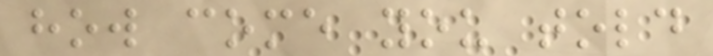how come you told
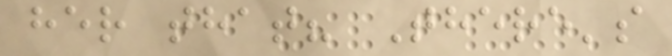her that? There's
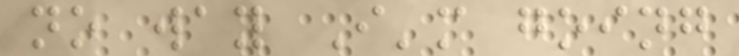no way I'm going
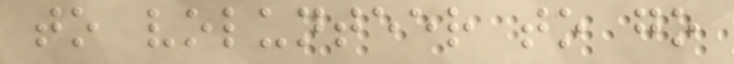to volunteer to go
